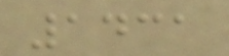1431
